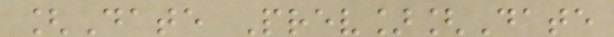[Date Prev][Date
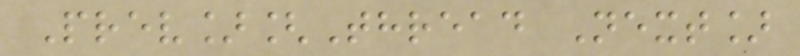Prev][Thread Next]
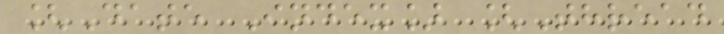[Date Index] [Thread
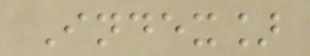Index]
